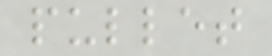pullet
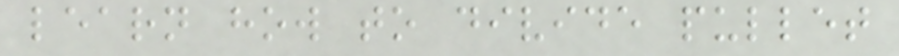learn how to divide pullet
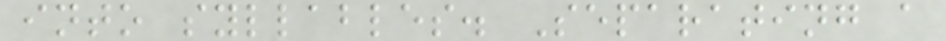into syllables. Separating a
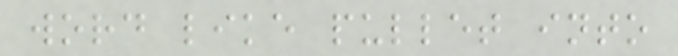word like pullet into
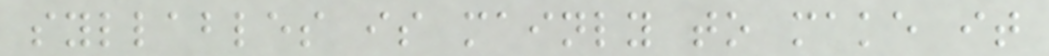syllables is mainly to make it
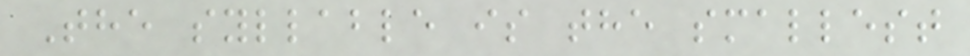The syllable is the smallest
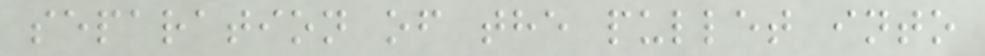separation of the pullet into
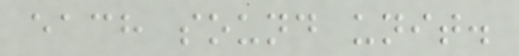each sound unit.
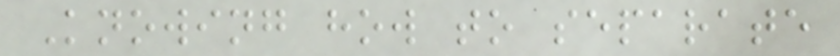Knowing how to separate
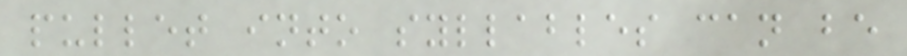pullet into syllables can be
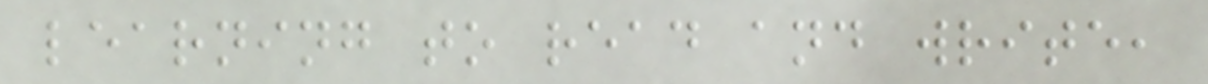learning to read and write,
